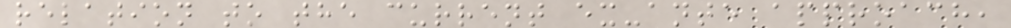relation to the current ex-ante approach,
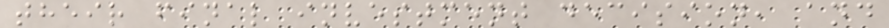their final investment decision, and
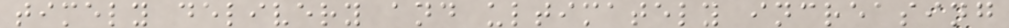timely delivery and ultimately increasing
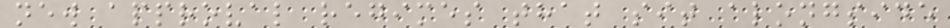new approval regimes that sit alongside
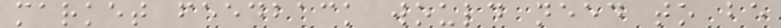market feedback would need to be
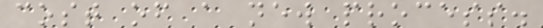cost of a new process.
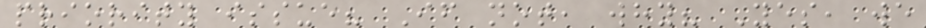priority issue? If not, why? Yes, we
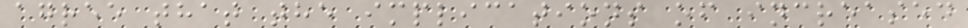agree that the implications of increased
